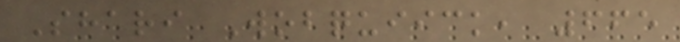Shari Wobquiick, 665
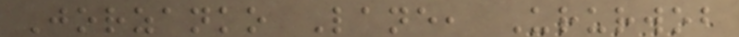Jorzanko Lane, Ururwob
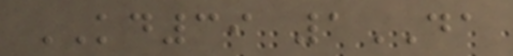KD39 1DA
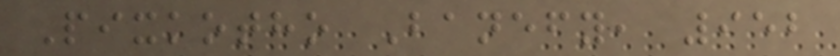Pixkotho Banefy, 952
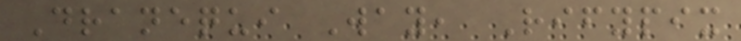Dranequi Way, Rifypix
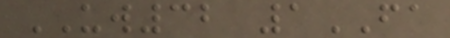UW32 1FA
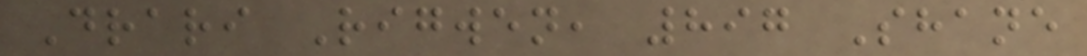Drari Rigwen, 897 Shane
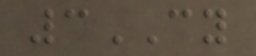3CY
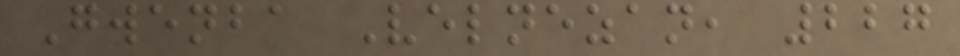Gwenba Velnezan, 227
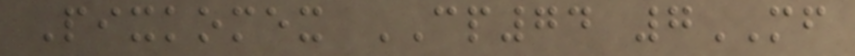Pixkomex CP74 7MF
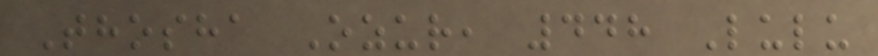Thosha Ozur, 448 Lulu
